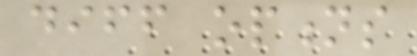diff options
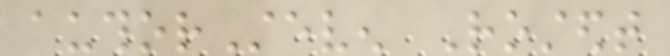authorSteven Rostedt
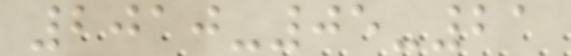2010-05-21
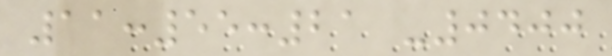11:55:21 -0400
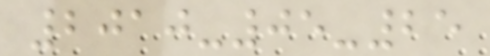2010-05-25
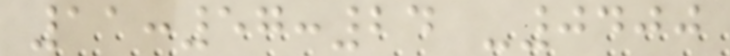11:57:24 -0400
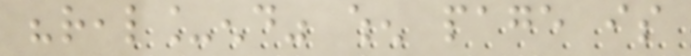"real_end" when page is
